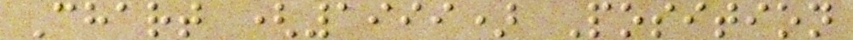Chart (1999) Position
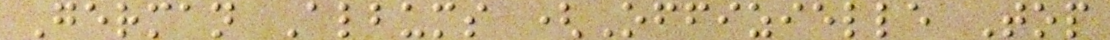German Albums (Offizielle Top
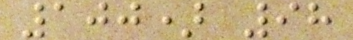100) 98
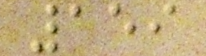159
